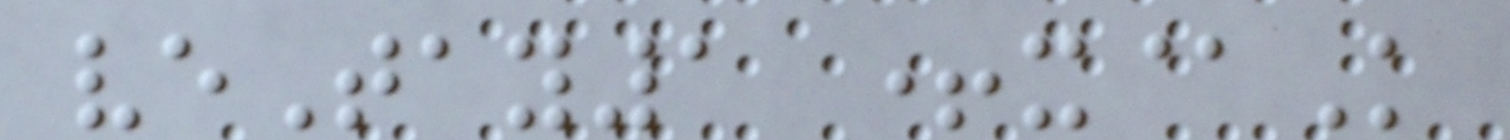veTay1 +x@K
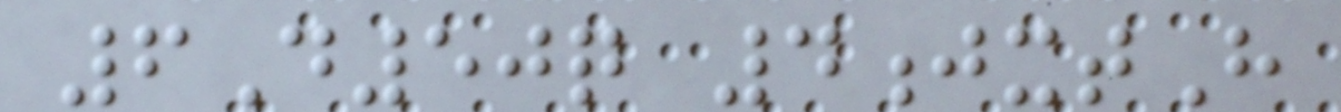6D50q 4jxtH
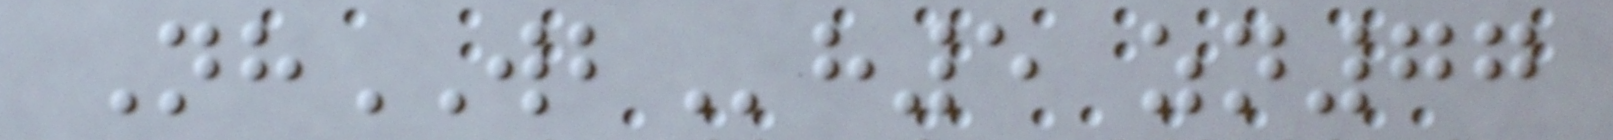NhWBh5 zn77
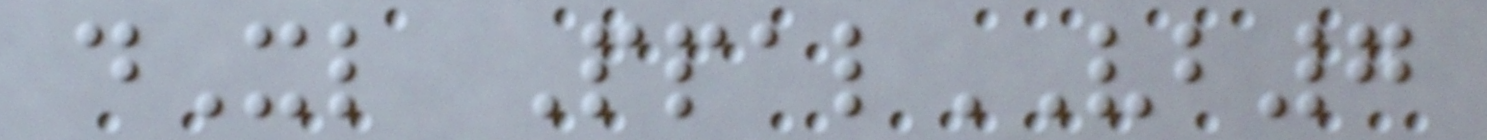dXl PpalVB7
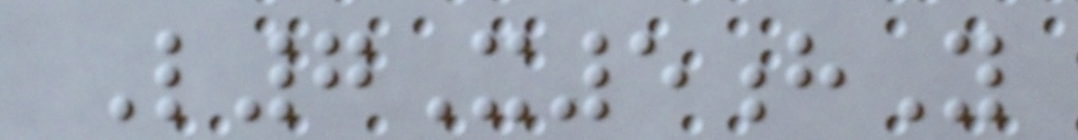L7X5hY
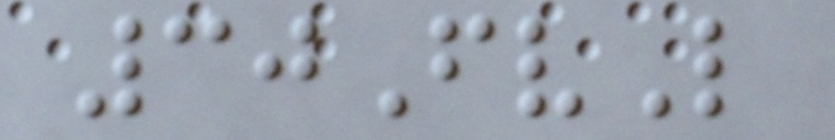30FvL
